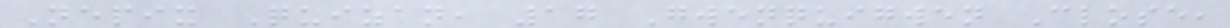Nepix Quizan, 17 Gwenquigwen Close,
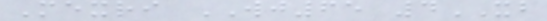Mexri WJ65 4XB
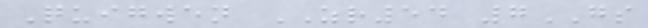Quigwen ZR54 7GS
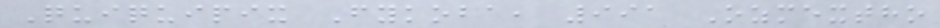Quiquipix Fykoba, 991 Ozmextho
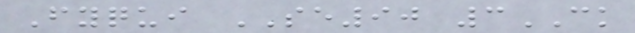Fyqui SE90 3CK
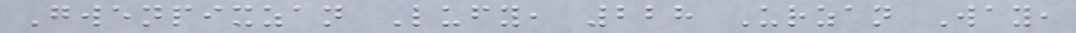Gwenpixzan Lufy, 228 Urzan Way,
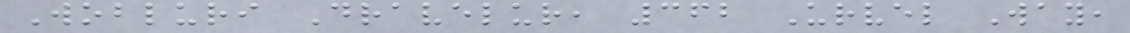Wobluri Dravelur, 362 Urvel Way,
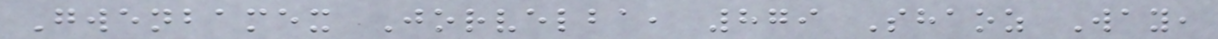Gwenbamex Jorvelba, 879 Shaoz Way,
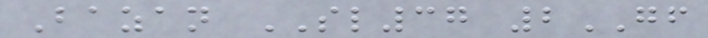Bazan SL37 2GF
